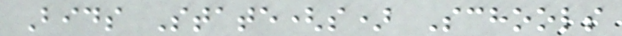Bids State(s) Schools
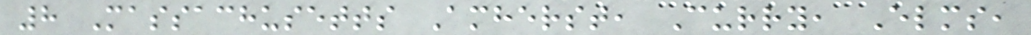8 Massachusetts Amherst, Curry, Elms,
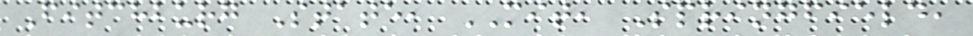Fitchburg State, MIT, Springfield,
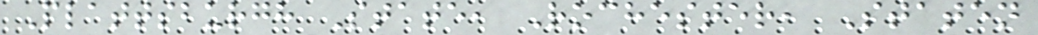Plattsburgh State, Rochester, Staten
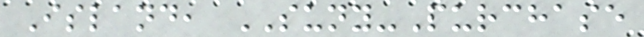Island, SUNY-Purchase
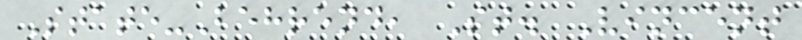State-Behrend, St. Vincent
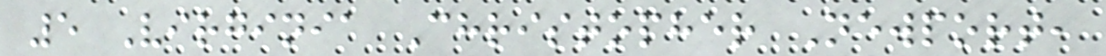5 Virginia Christopher Newport,
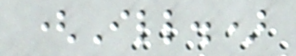(Ill.)
